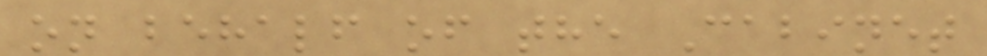on behalf of the Cabinet
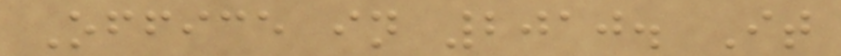Office in 2010. It
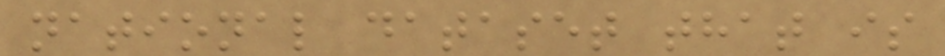national dataset that is
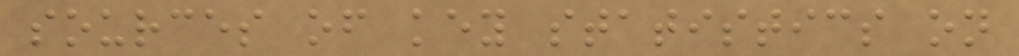sources of key statistics on
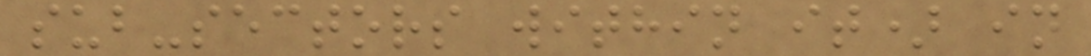sub-sectors within it) in
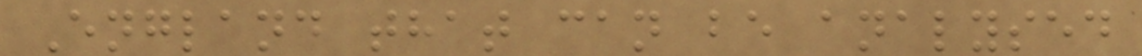England that can be analysed
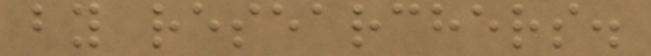by researchers.
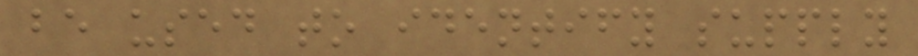be used to identify supply
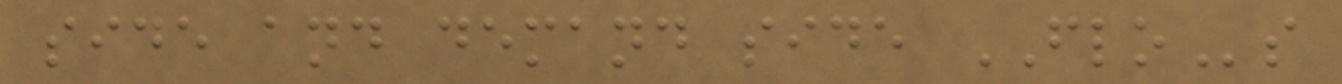side and demand side FLOs
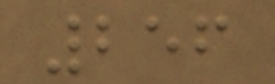256
